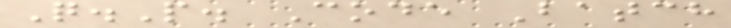Q.P. Code Batch
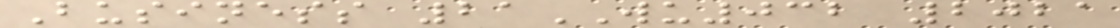Business 21WU032 2021
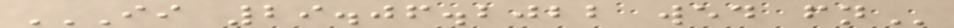II 29.06.2022 WED FN
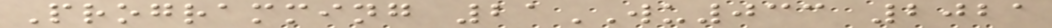Programming 21WU033 2021
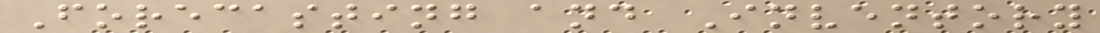Forecasting and Inventory
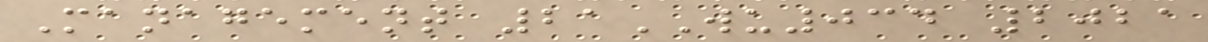Management 21WU034 2021
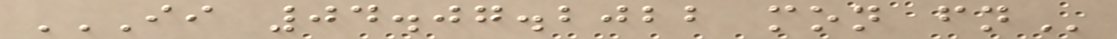II 04.07.2022 MON FN
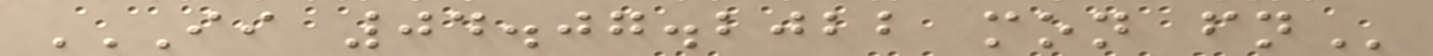II 04.07.2022 MON FN
